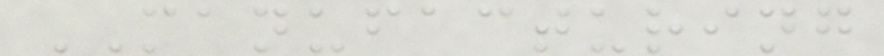MANUFACTURING
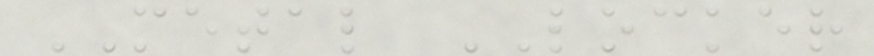METAL LOCKER
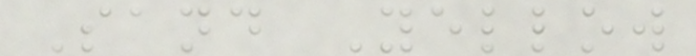Sand Yellow
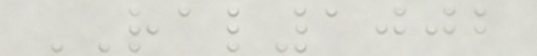RAL1002
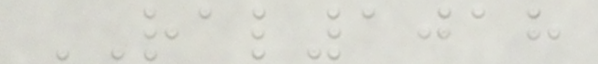RAL1018
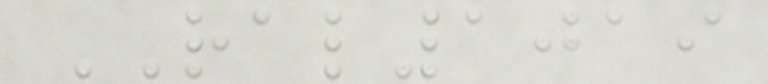RAL1019
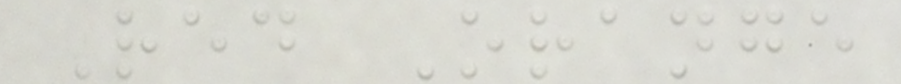Red Orange
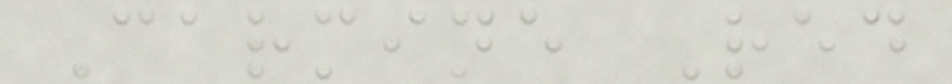Carmine Red
